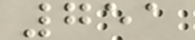751
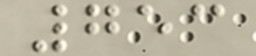753
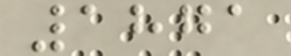1871
